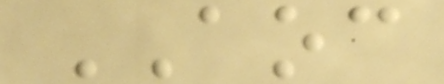AOC
